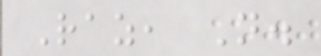Raz, N.
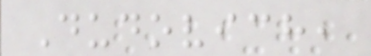Dudovich,
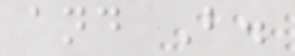and B.
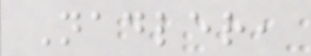Nadler,
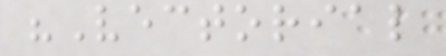"Vectorial
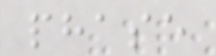phase
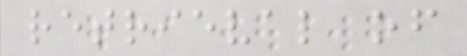retrieval of
